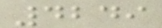4249
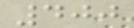400
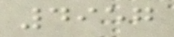4957
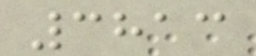3813
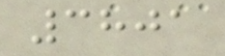3801
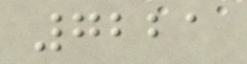7221
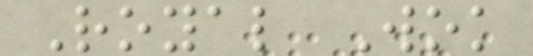Royal Wok
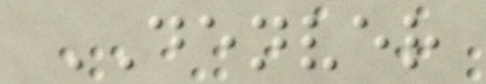DENVER
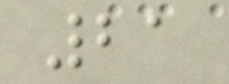21
